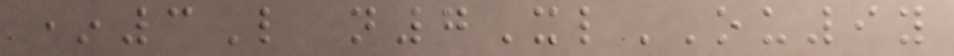*3L n7XlOU9y
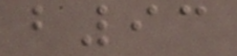b93
